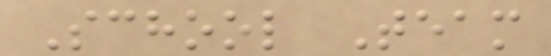School Team
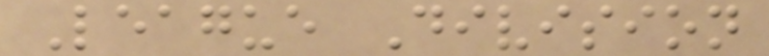League Division
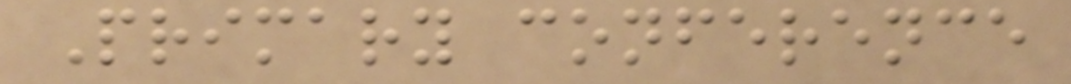Primary conference
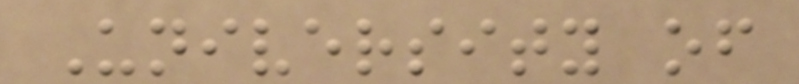University of
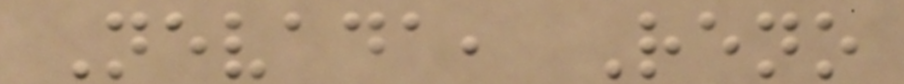Nevada, Reno
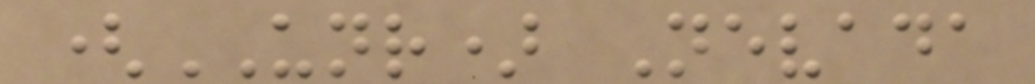(UNR) Nevada
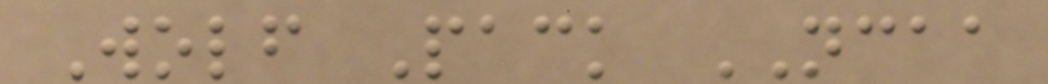Wolf Pack NCAA
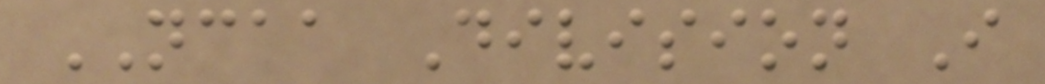NCAA Division I
